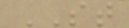ST
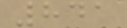841
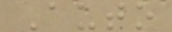Auto
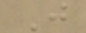J
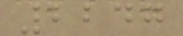2247
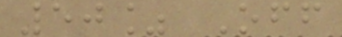50% Off
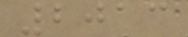2013
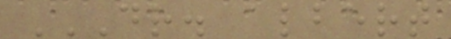DR. ALBERT
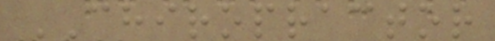CHIROPRACTOR
